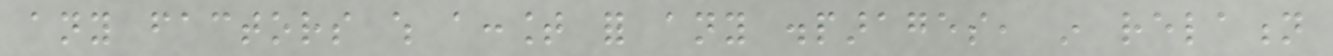any factors which account for any disparages, in relation
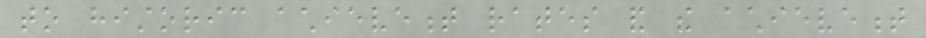to historic achievement rates and the achievement
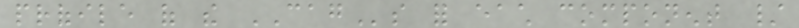profile of the CAGs for each component /
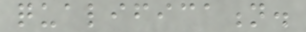qualification.
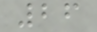26
